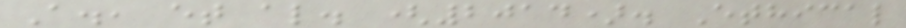A., et al. (2014). Ethical
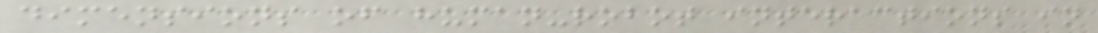dimensions of human-robot interactions in
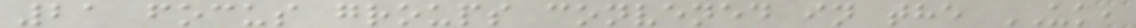21 focus groups convened in the UK,
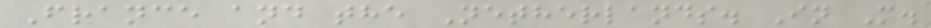France and the Netherlands. In M.
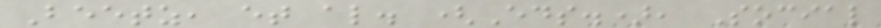Beetz, et al. (Eds.), Social
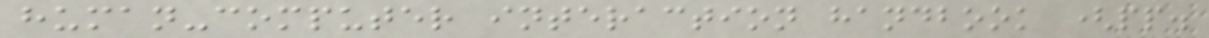human-computer interaction handbook (pp.
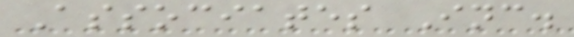Associates Inc.
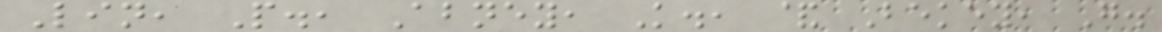Lin, P., Abney, K., & Bekey, G.
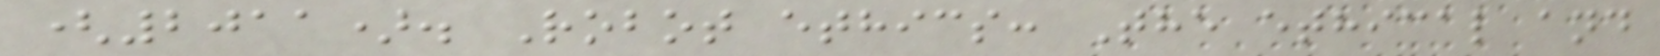(2011). Robot ethics: The ethical and
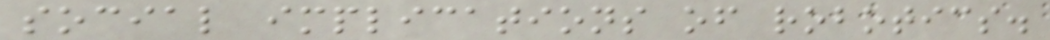social implications of robotics.
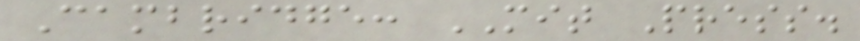Cambridge: MIT Press.
